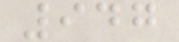947
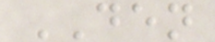DEN
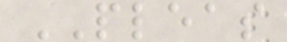PLEAS
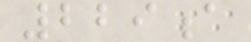229a
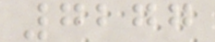7277
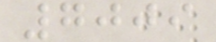7009
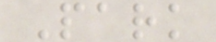Park
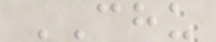CHU
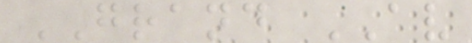GRAND AV
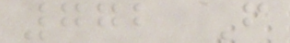772 F
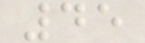45
